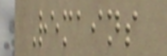Remains
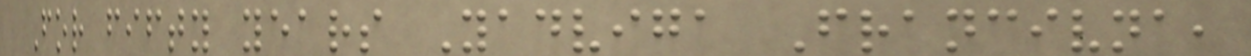For fifty years Yadviga Francivna,
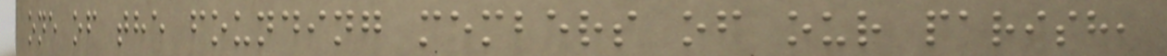one of the founding members of our parish,
